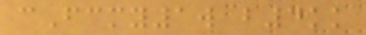cFcmy1w b4kk
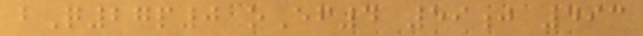bQ27p0 oEf4 59j 493
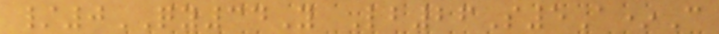/0QY34Y Lb26S5A*C
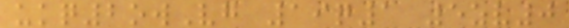ukq2owVg 19q1 5zv0
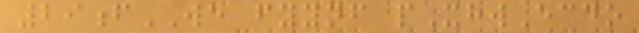29fWE fyynf pXhwEcdo
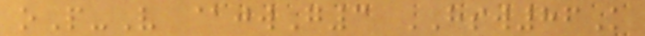oP-V @jwG3 HSW86K
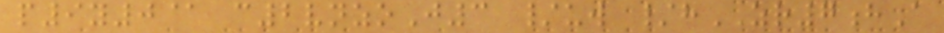p9y0@ c2vnzoJ3 /uw /hZR7hA
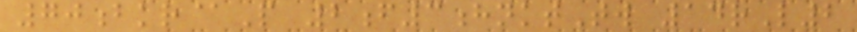70bkr@P 2f3hnktTw 14rL2
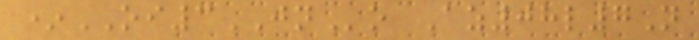*OI3JNo Az08l7N
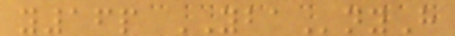y16p YBAnyH
